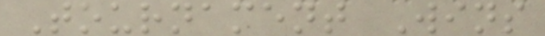Tournament Wins
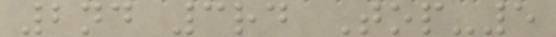2nd 3rd Top-5
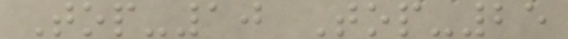Top-10 Top-25
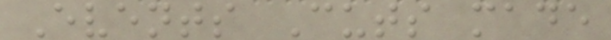Events Cuts made
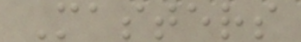Masters
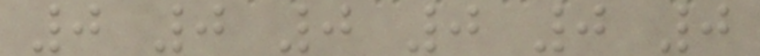0 0 0 0 0 0
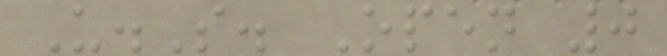U.S. Open 0
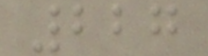227
